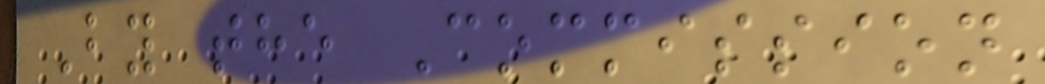By the Commission
